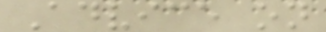Advice on
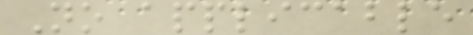No applicable
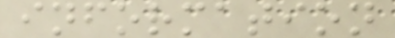information
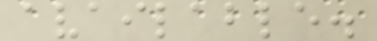available.
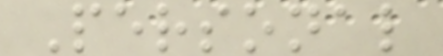Personal
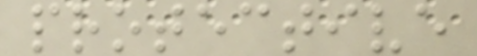protective
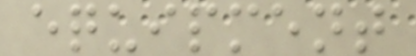equipment
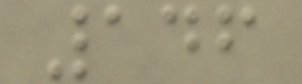146
